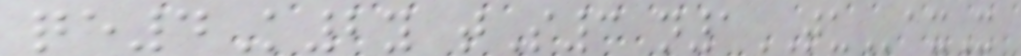qe4K2y tS3 n1TUaxX
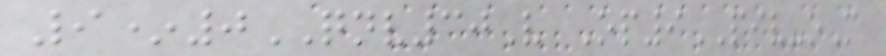9*0QNV30V Op9PIV-oM
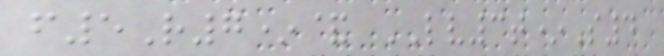f5R7*& LV3t*S4
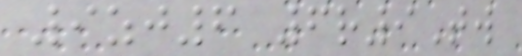9zj6 6r9Tw
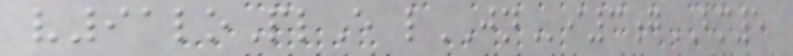v91loPlE lJNi3gBM5
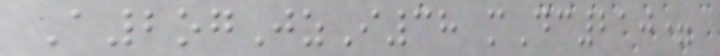A2ogJzI38 mDc210=
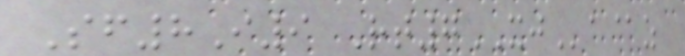Sf8I9 Rt7XJa@z
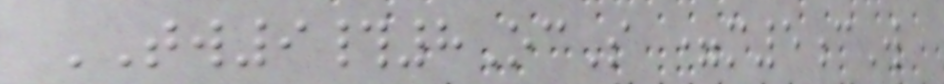TW9#8OcS =m5cW
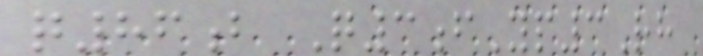q86b Q3fYp3Rh
